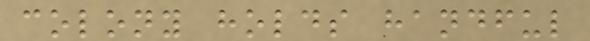colony holds handful
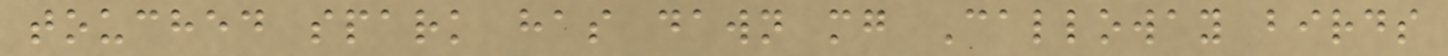touched spark has dawn mg Calloway birds
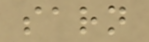sarn
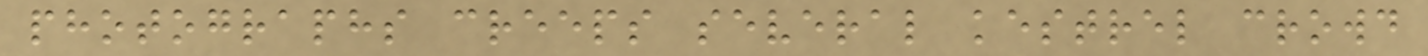photographs creeps several kestrel crowd
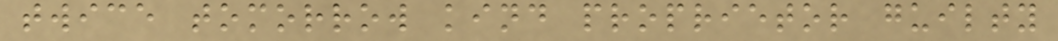twice tomorrow kind proprietor guilty
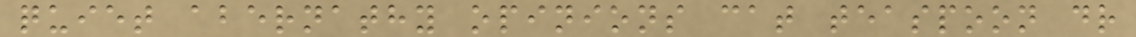quiet abernathy opinions cat teaspoon dr
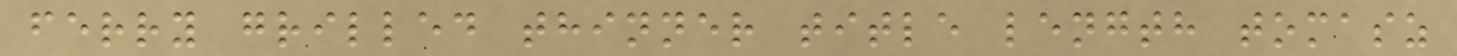ferry grilled thinner title length tomasz
